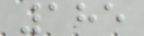185
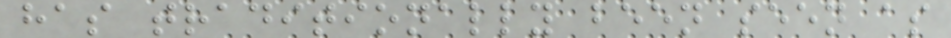has traditionally been seen as
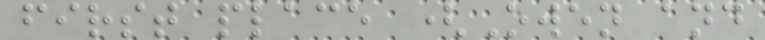first place (Owen and
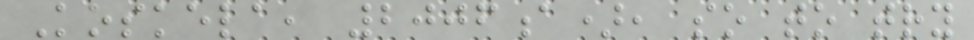Koskela, 2006a), so to try
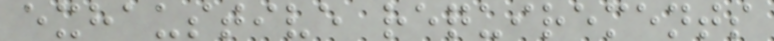exhaustive requirements
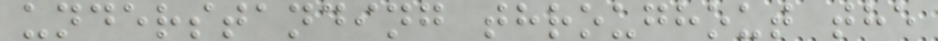understanding throughout the
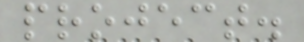project.
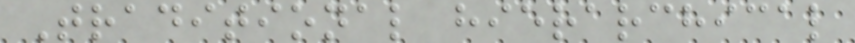Traditional hierarchical
